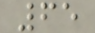65
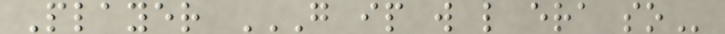Player G IP W L ERA SO
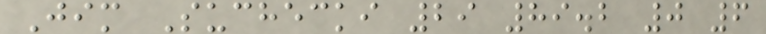Jim Suchecki 29 89.2 0 6
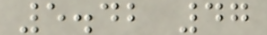5.42 47
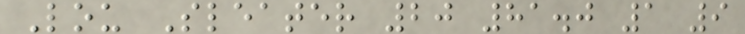Lou Sleater 20 81.0 1 9
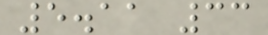5.11 33
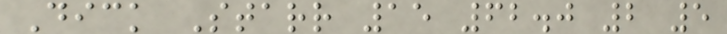Dick Starr 15 62.0 2 5
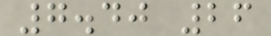7.40 26
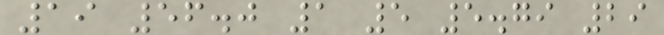19 56.0 1 5 5.79 29
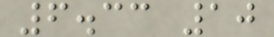6.33 10
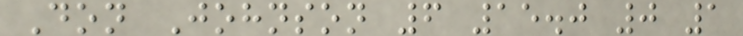Don Johnson 6 15.0 0 1
